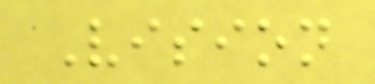Vision
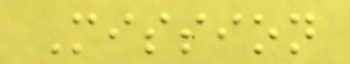Mission
